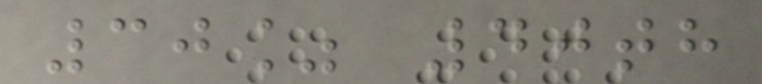30% 40th
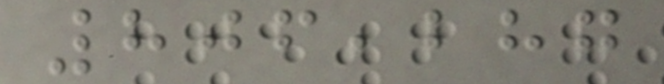806,287
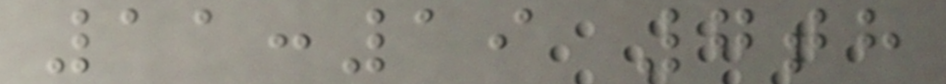11:19 7th
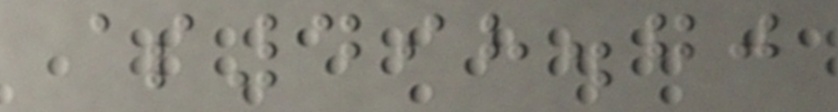$498.70
